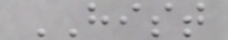HIST
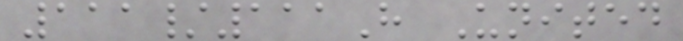111/111H United
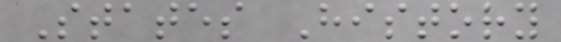States History
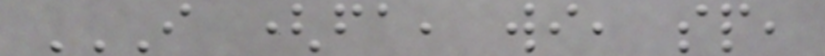I (FA, WI, SP,
